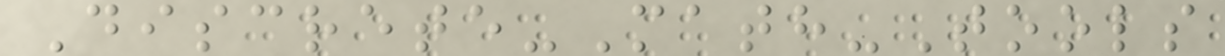Discrete-Math-Tools
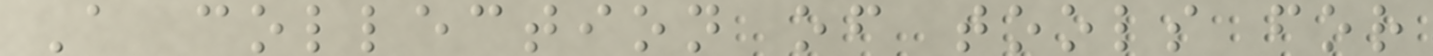A collection of tools for
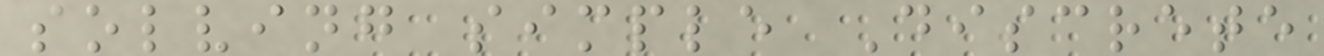solving simple Discrete
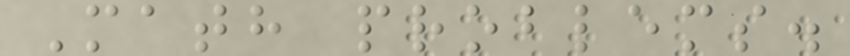Math problems.
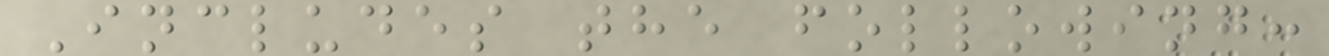Includes the following:
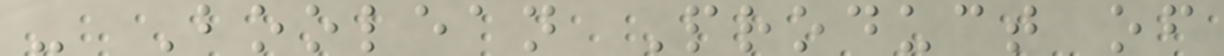- Boolean Product of
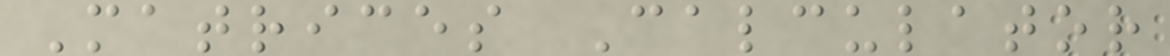Matrices Calculator
